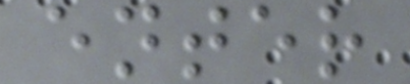enter
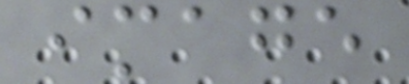image
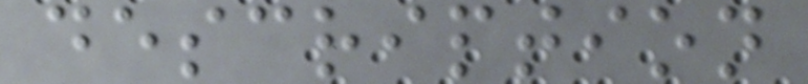description
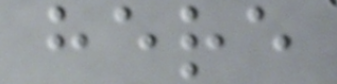here
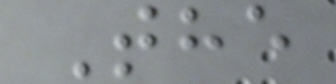The
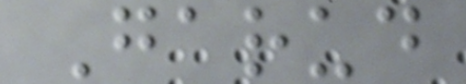Garud
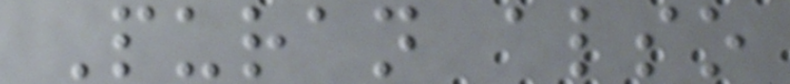Puran also
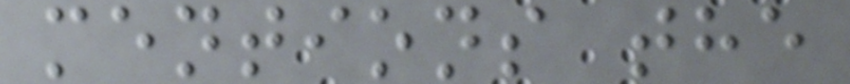mentions the
